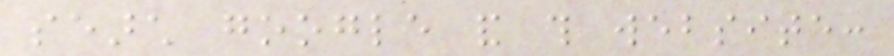search google and this website:
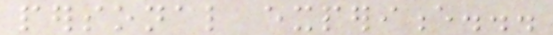personal experience...
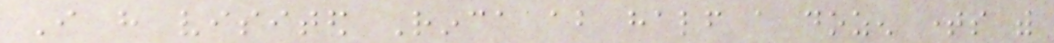I have visited Rinca about half a dozen times with
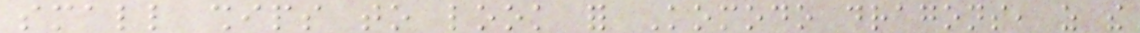small ships to look for Komodo dragons, as the
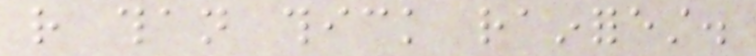rather than thick rainforest.
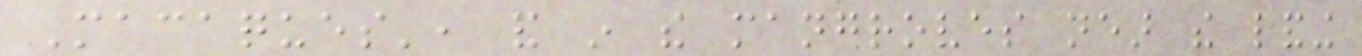Macaques', and in the mangroves near the landing
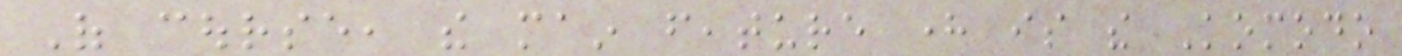Of course, the main feature here is the Komodo
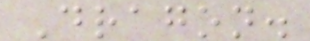Dragon.
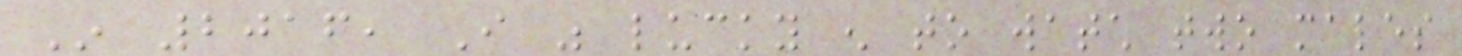In 2016, I was lucky enough to watch two males
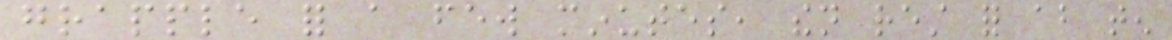grapple for a few minutes, then rest for about ten
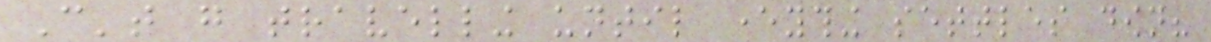Can't go travelling until everything settles down?
